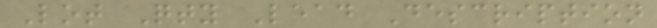Lot Qty Lead Description
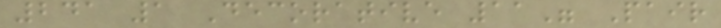241 1 Decorative 11" Pair
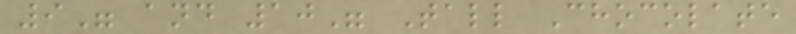9" and 10" Tall Chocolate
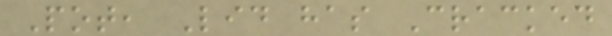Pot, Lid has Cracked
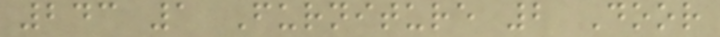243 1 Furniture 2 Door
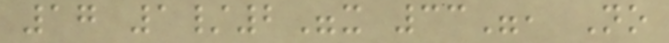17 1/2"x 33", No
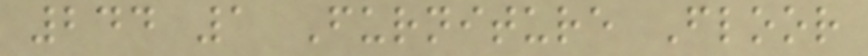244 1 Furniture Floor
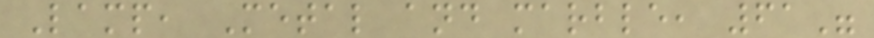Lamp, Metal and marble, 61"
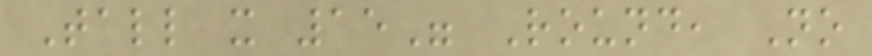Tall x 15" Round, No
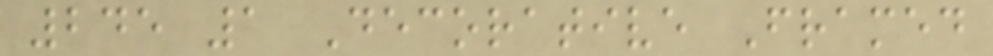245 1 Decorative Framed
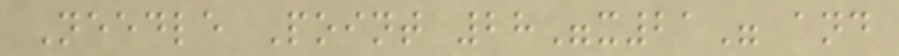Needle Point 28"x21" and
